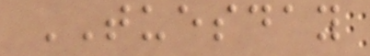TUESDAY
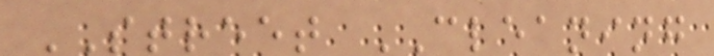STREET CLEANING
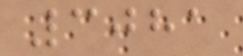3081
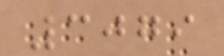3079
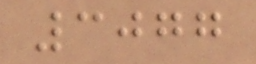3077
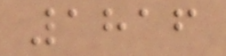1816
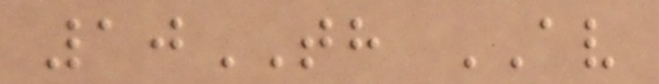10TH AV
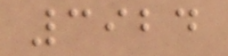3924
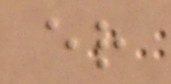er
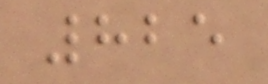825
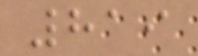819
